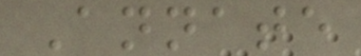Annate
